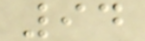94
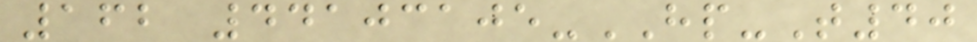162 44103105-HP-T40
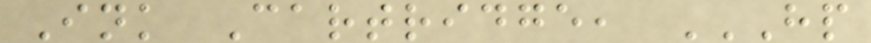Ink Cartridge, HP
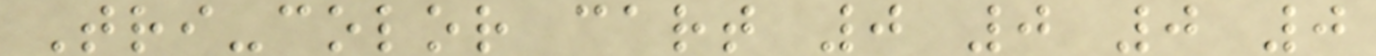Tri-color cart 0 0 0 0
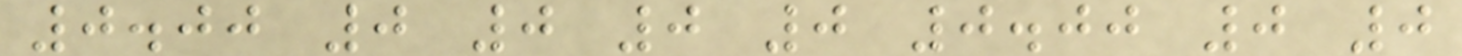0.00 0 0 0 0 0.00 0 0
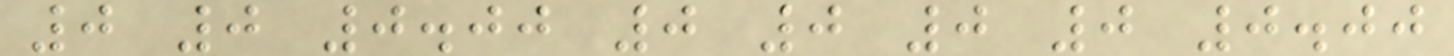0 0 0.00 0 0 0 0 0.00
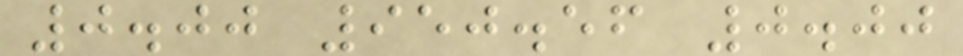0.00 950.56 0.00
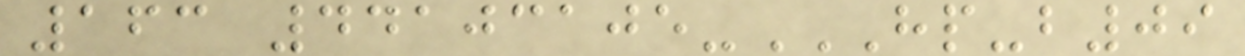163 44103105-HP-B09
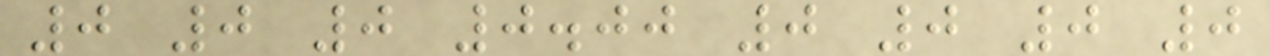0 0 0 0.00 0 0 0 0
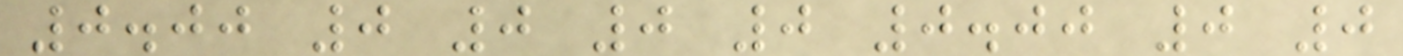0.00 0 0 0 0 0.00 0 0
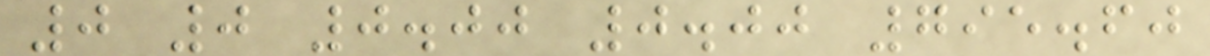0 0 0.00 0.00 795.60
